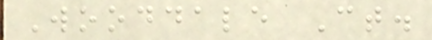Wooddale Ct.
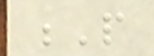P
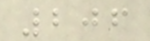206
